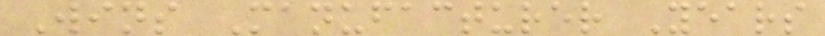Wins Manufacturer Years
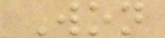Won
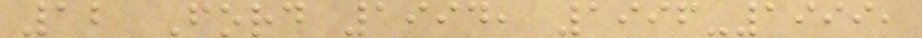12 Ford 1994, 1996-1999,
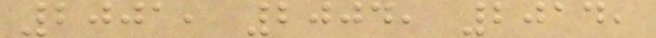2001, 2004, 2014,
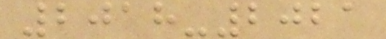2018-2021
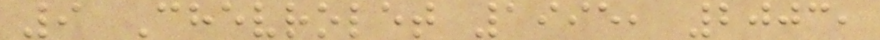9 Chevrolet 1995, 2003,
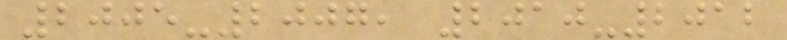2005-2007, 2010-2012
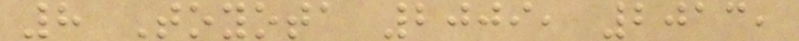8 Toyota 2009, 2013,
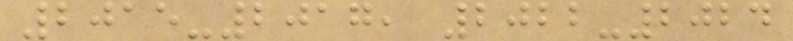2015-2017, 2022-2024
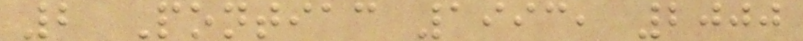2 Pontiac 1993, 2000
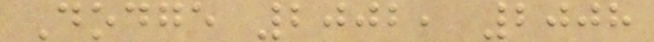Dodge 2002, 2008
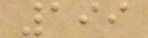199
